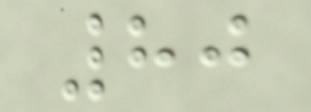80
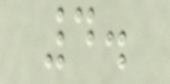4.
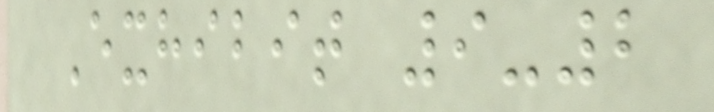Exhibit 9-2
